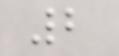2
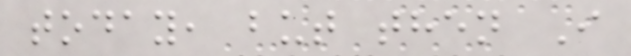today, but then I
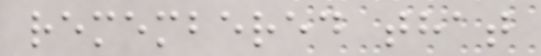remembered that
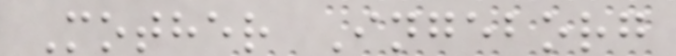Mother Ingeborg
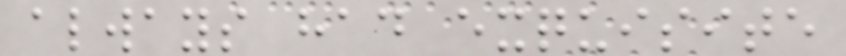always had exquisite
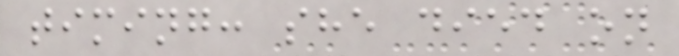timing: she died on
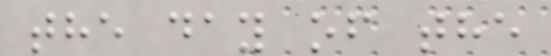the day of the
